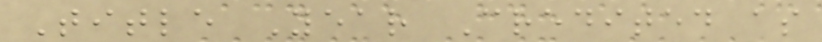Title Year Credited as
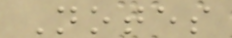Notes
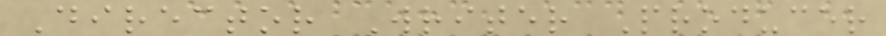Director Writer Producer
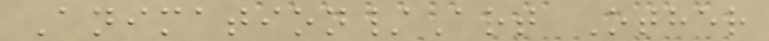Animation/Art Other
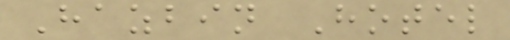Hazbin Hotel
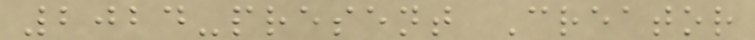2024-present Creator
